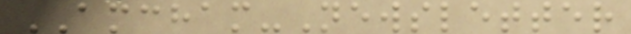AMCHAM-Newsletter
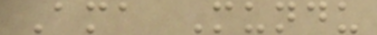Ama Mundu
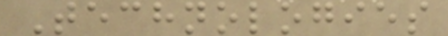Technologies
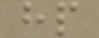hp
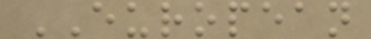EUROPEAN
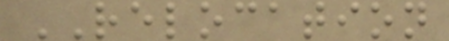RELOCATION
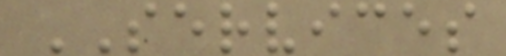SERVICES
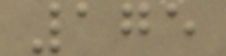175
